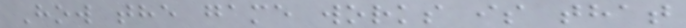How the game works is that
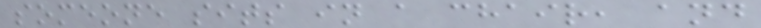someone sits in a chair, and
